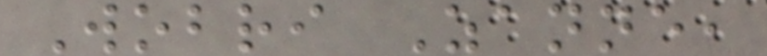Wobri Zanne,
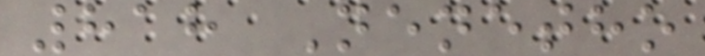818 Nenetho
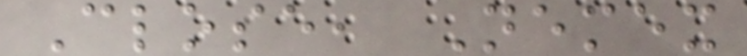Close, Nemex
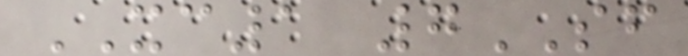XC1 7SF
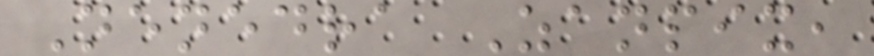Nenedra Zanpix,
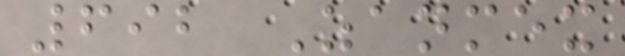692 Zanmex
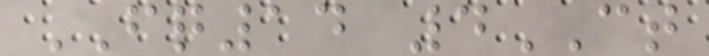FQ14 4CT
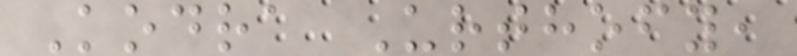Kodra Urthofy,
